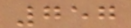757
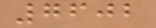7602
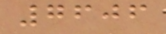7606
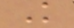K
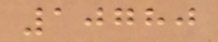10780
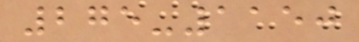275-1150
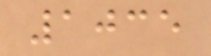1035
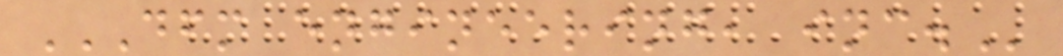DFM ENGINEERING, INC.
